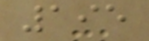195
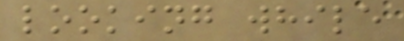looking while
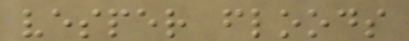vesper floods
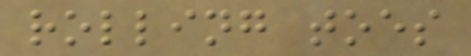rolling toes
